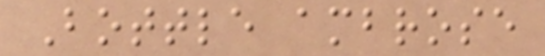Bottle ambrose
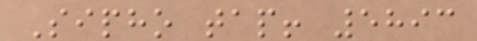Sipho tap! 5893
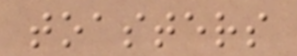toasters
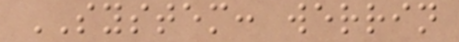SYSTEM: werrin
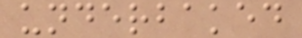underbaked
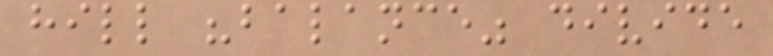hill "balance" divide
